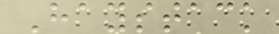Haystack
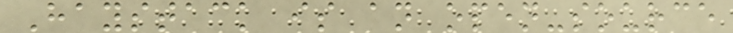Haystack is an open-source
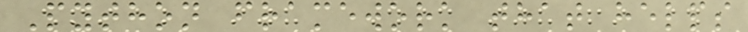Python framework that helps
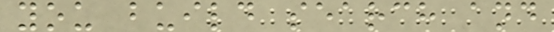you build search and
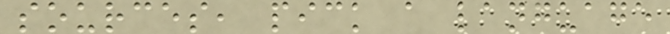sources, pick a language
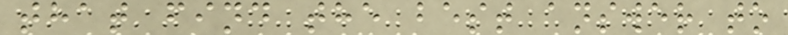that find the best answer to
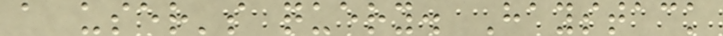a user's query. Haystack
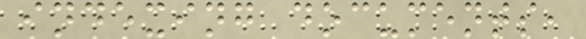indexing documents,
